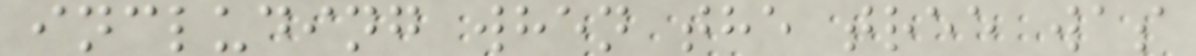including when the tree was
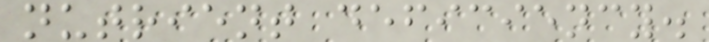nutrient deficiency.
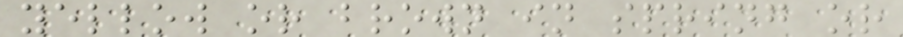yellow or brown in spring or
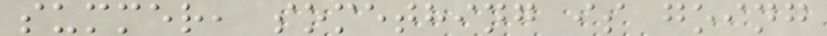summer, something is going
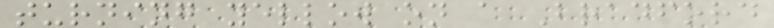turning yellow on a Bradford
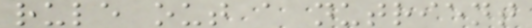rule out a nutrient
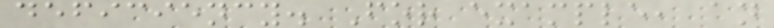deficiency. For example, an
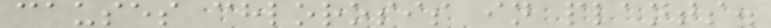causes chlorosis in plants.
